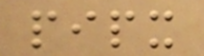pipx
